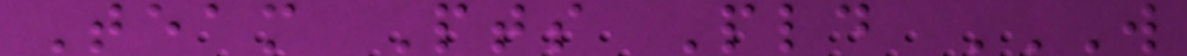Team Pts Pld W
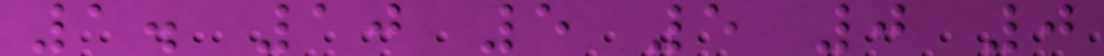1. 10 5 5 0 0
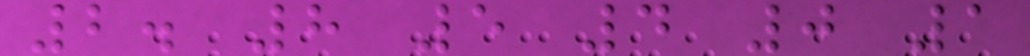2. 8 5 4 0 1
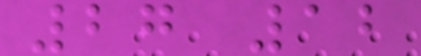27 12
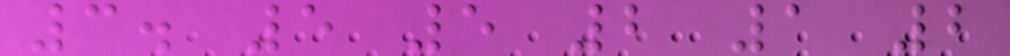3. 5 5 2 1 2
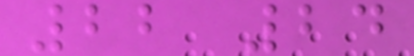22 24
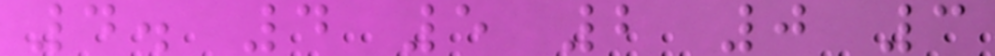4. 4 5 2 0 3
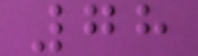78
